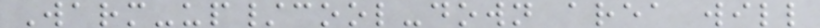Warm-up/cool-down area will
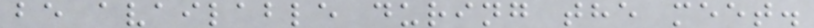be available during the meet.
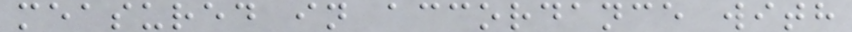measured in accordance with
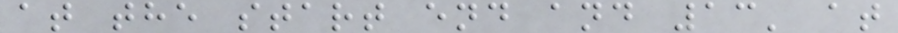at the start end and 13' at
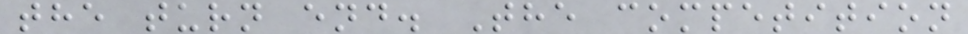the turn end. The competition
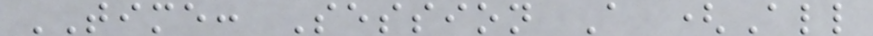TIME: Session A (All
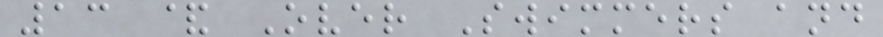13 & Over Swimmers and
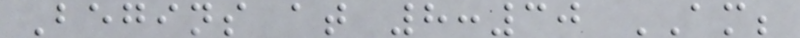Begins at 8:30 AM;
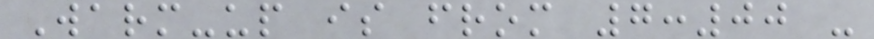Warm-up is from 7:00 -
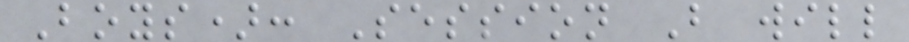Boys): Session B will
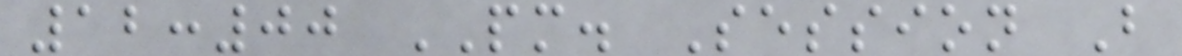12:00 PM. Session B
